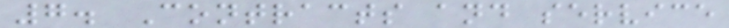7. Contracts and service
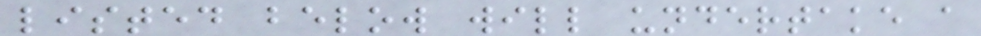listed below will undertake a
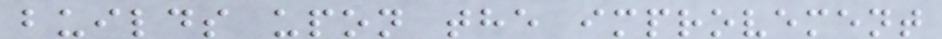builds upon the improvement
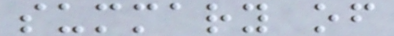summary of
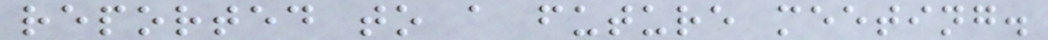reported to a future meeting.
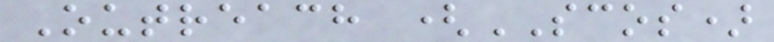Outreach (SCOS)
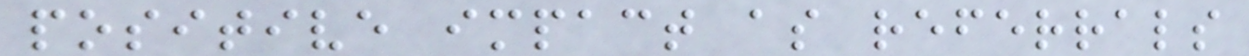positive impact as referrals
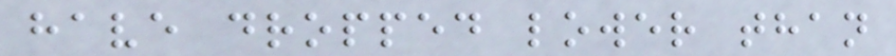have dropped lower than
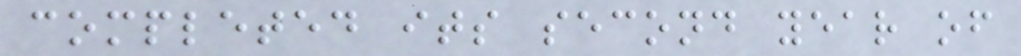completed its second year of
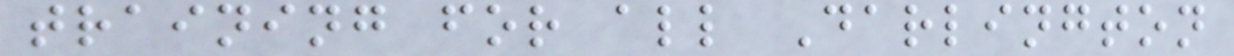training for all Darlington
